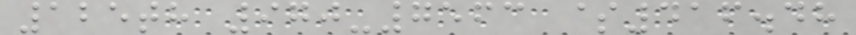125th 970-7563 $416.48
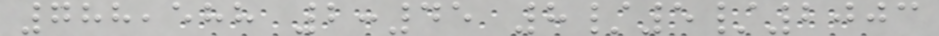788,588 2:45 8/5/2003
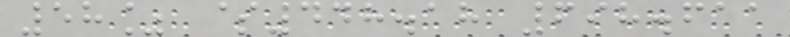58% $448.18 698.611
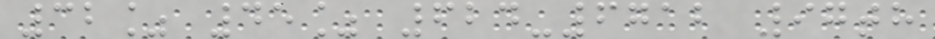32% 45% 624-6712 97th
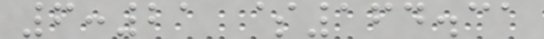6:21 $164.31
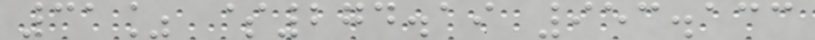31% $274.19 953.133
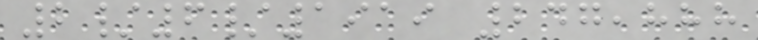2/6/1919 247,888
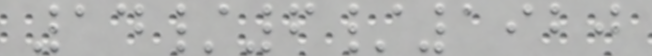14/6/1920
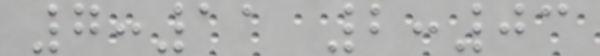7:11 2:03
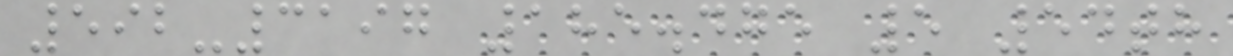592-3197 185.475 5 54th
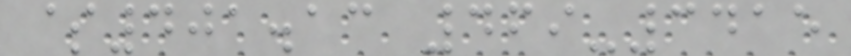$401.13 469-3415
